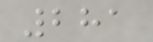281
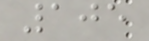105
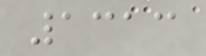1313
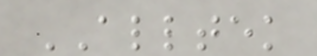ALLTEK
